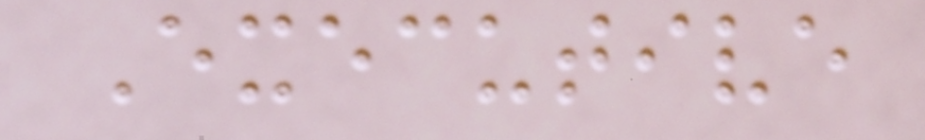Executive
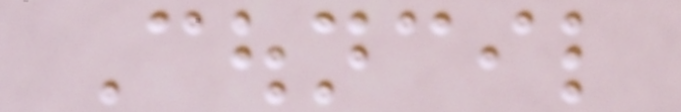Council
